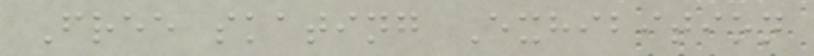Free skating Exhibition
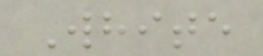White
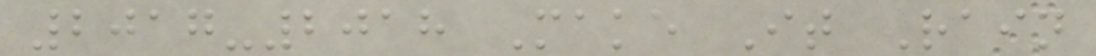2017-2018 Make It Rain
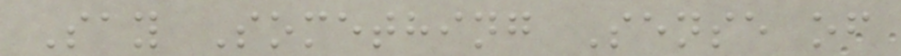Say Something Sense of
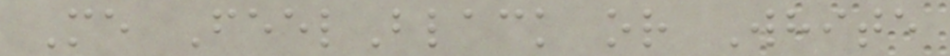Me FeelBlack or White
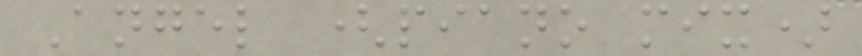Angel (piano mix)
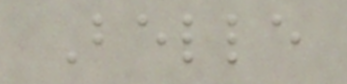Belle
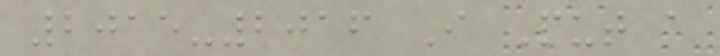2015-2016 I Put a
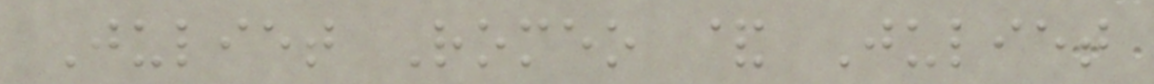Juliet Romeo & Juliet
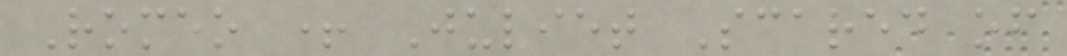Romeo + Juliet Scared of
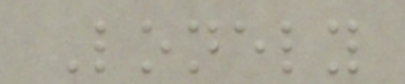Lonely
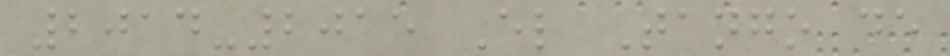2014-2015 El Tango de
